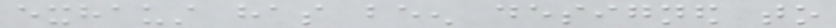exhaust has been designed to
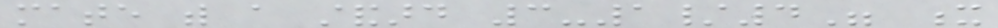mate with a standard 3-1/4" x
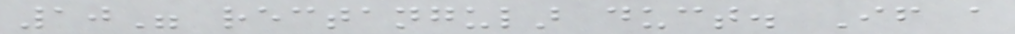10" rectangular duct. If a
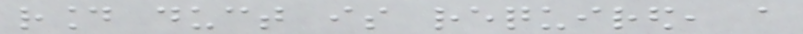round duct is required, a
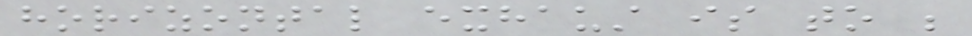horizontal exhaust is to be
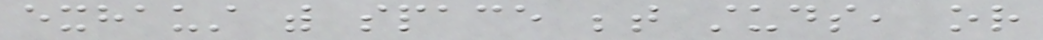exhaust with space between studs, or
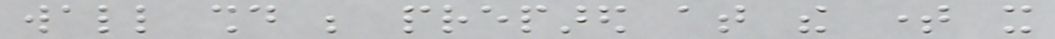wall should be prepared at the time it
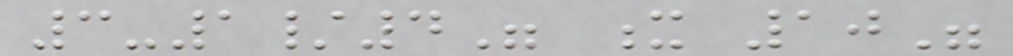3-1/4" x 10"
